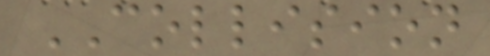COLLISION
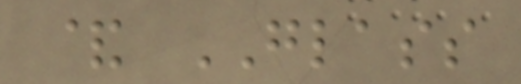& GLASS
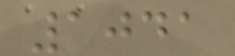1041
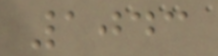1043
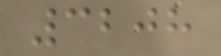3208
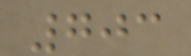703
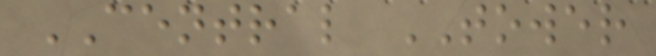CENTRAL TOWER
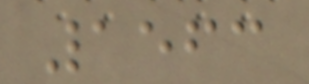1563
